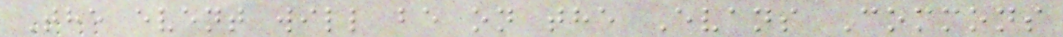The event will be on the Evans Commons
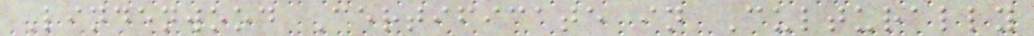Lindenwood Certificate in Culturally
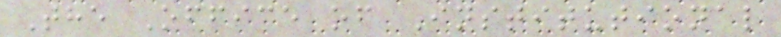The Office of Institutional
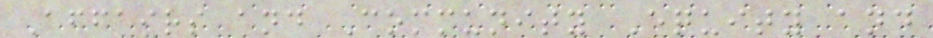Affairs and Community Equity and
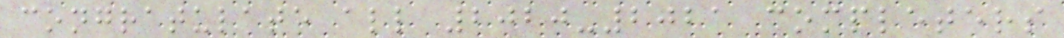congratulate all 2020-2021 completers
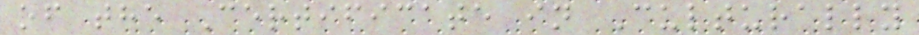of the Certificate in Culturally
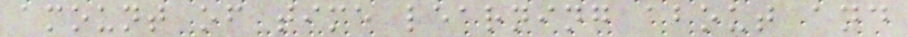amount of time learning about and
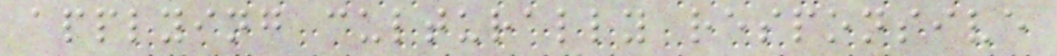applying culturally responsive
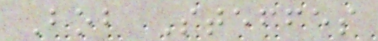Bob Steffes
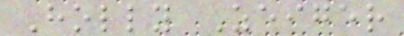Holly Zeiger
